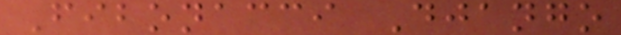Fibonacci Django
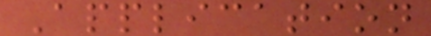Application
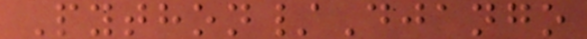Python/Django
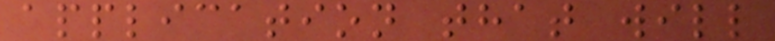application that will
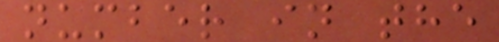number in the
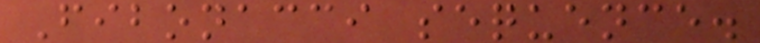Fibonacci sequence.
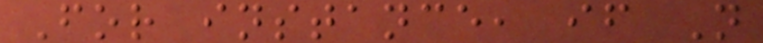For instance, if N
